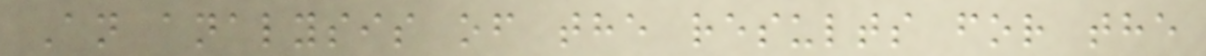An analysis of the results for the
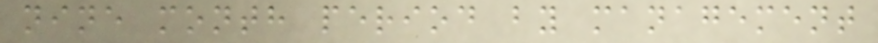nine month period by management
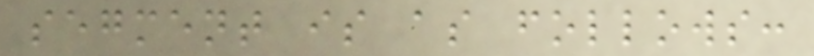segment is as follows:
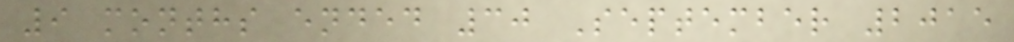9 months ended 30 September 2015
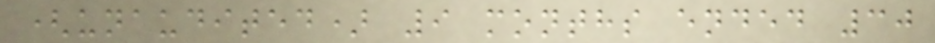(unaudited) 9 months ended 30
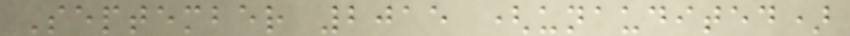September 2015 (unaudited)
